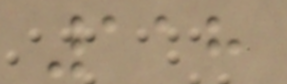118
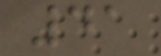41
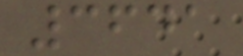3641
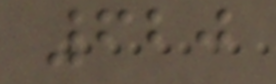620
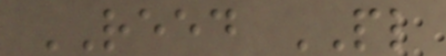REED PL
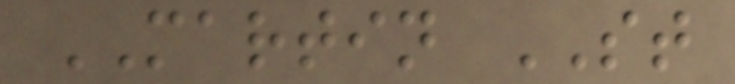MARTIN ST
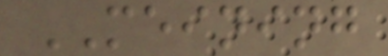MEINING
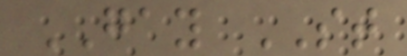GAY ST
